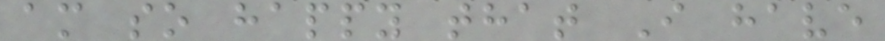am so happy that I have
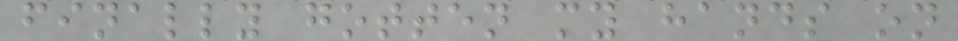finally gotten my hands on
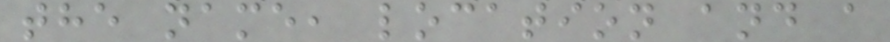the name, location and a
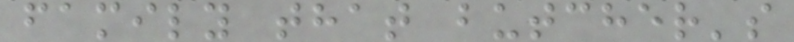family that butcher's
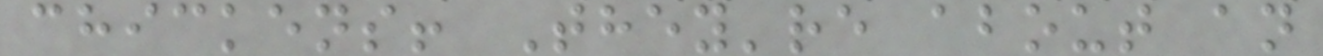chickens! They're about an
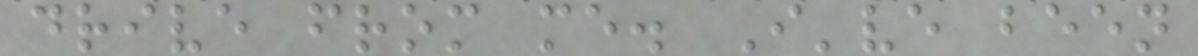drive from me. I've been
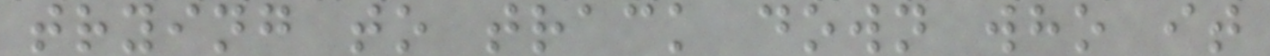trying to track down who it
